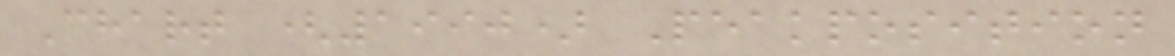Chart (1990) Peakposition
